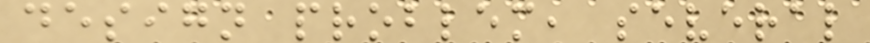design problem, several
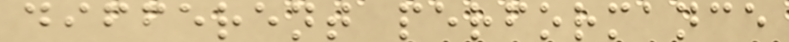different performance
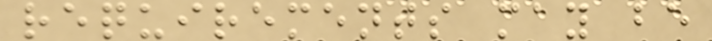requirements may be
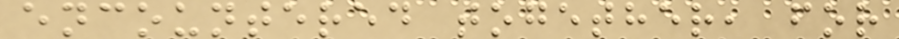encountered together, for
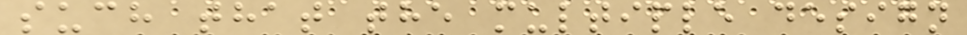such that the multiple design
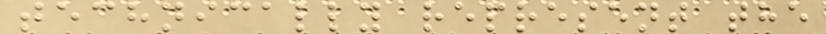technically represent the
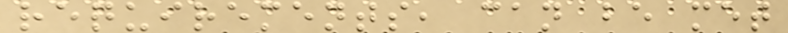requirements, can be met
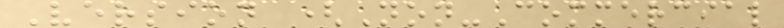Version (Non-Commercial
